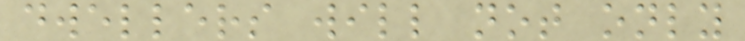dwellers will not only
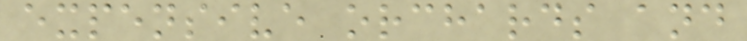expensive orchards and
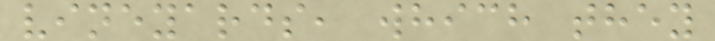vineyards, which they
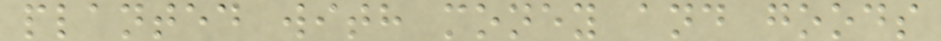planted with money and goods
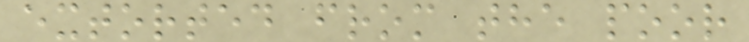extorted from the poor
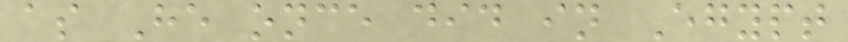as He once did in Egypt
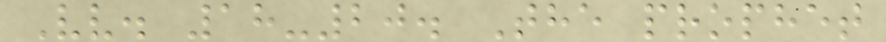Vv. 18-20. The prophet
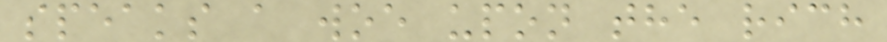speaks a woe upon the rich
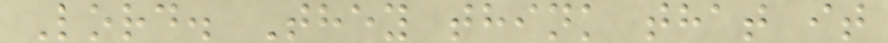Lord. They think that it
